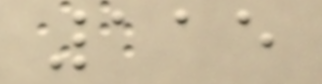115
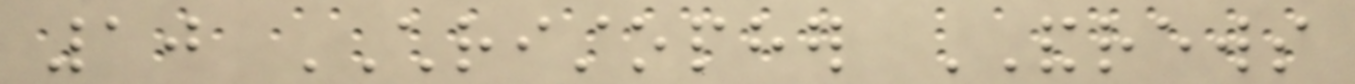10 CHRISTOPHER ANDREWS
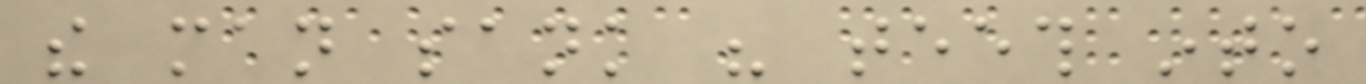the man sank his teeth into
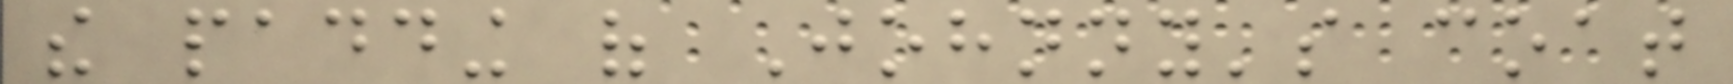the padding of Johnny's coat
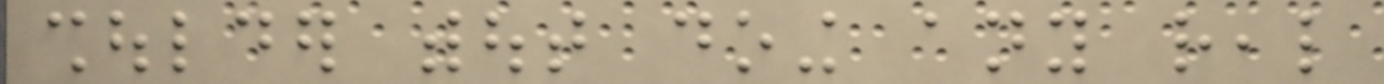shoulder without doing any real
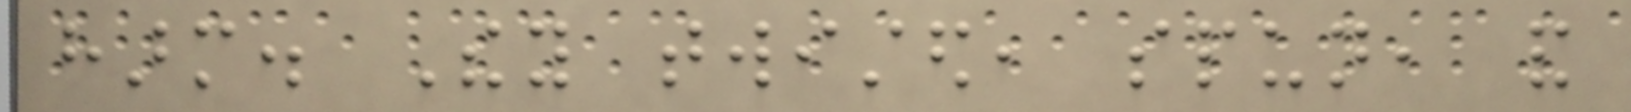harm. They twisted, spun, and
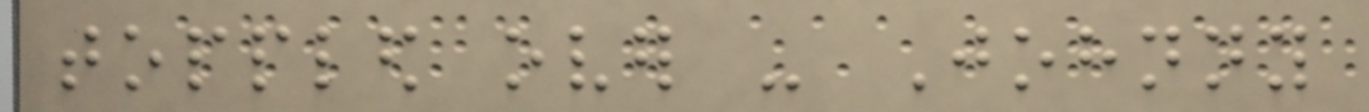toppled over - Johnny
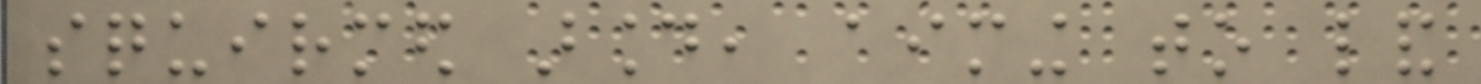squirmed around, aiming to land
